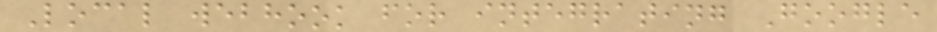Local webhook for integrating Google
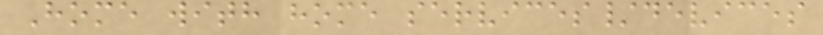Home with home services/devices
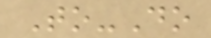To-Do
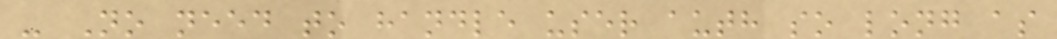- No need to handle user auth so long as
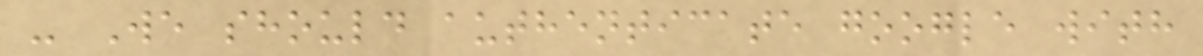- We should authenticate google with
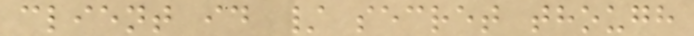client id / secret though
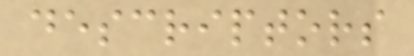descriptors
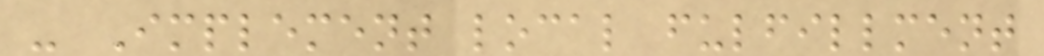- Implement local fulfillment
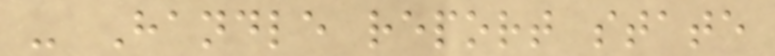- Handle report state
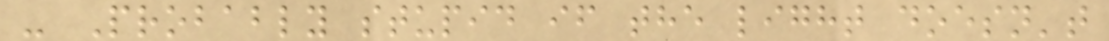- Probably stupid if the light doesn't
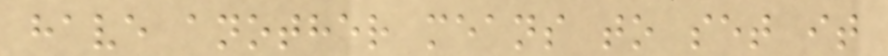have another means to set it
